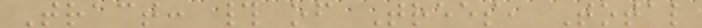Tract: # of Trees, Total
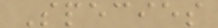Species
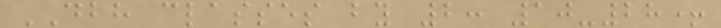DBH classes by 2: 10-28+
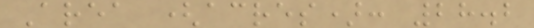Area (acres): 28.2
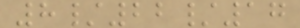8/22/17
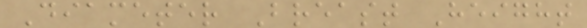Diameter Breast Height
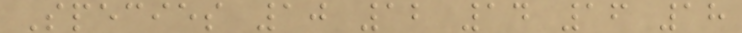Species 10 12 14 16 18
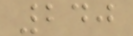240
